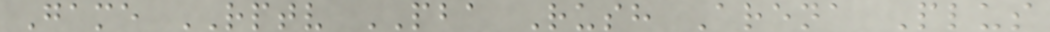Game RPTV PBA Rush Arena Plus
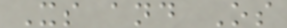Xs and Os
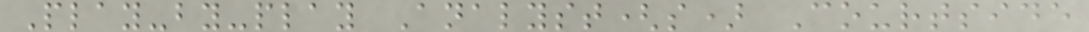Play-by-play Analyst(s) Courtside
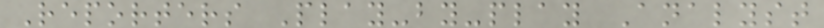Reporters Play-by-play Analyst
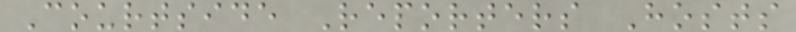Courtside Reporters Hosts
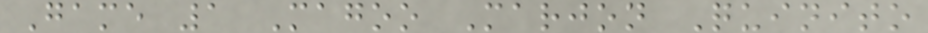Game 1 Magoo Marjon Quinito
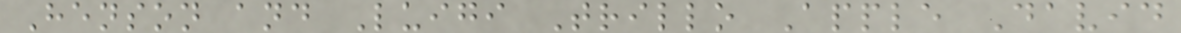Henson and Luigi Trillo Apple David
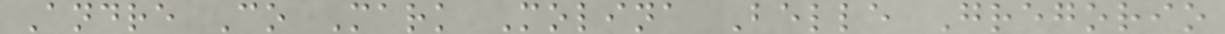Andre Co Mark Molina Belle Gregorio
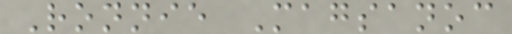Ronnie Magsanoc
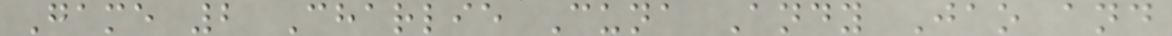Game 2 Charlie Cuna Andy Jao and
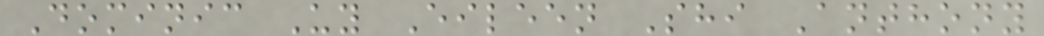Dominic Uy Eileen Shi Anthony
